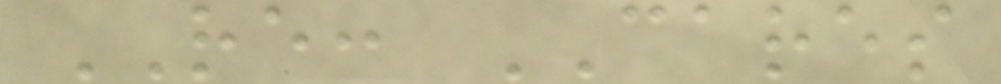RE: CARES
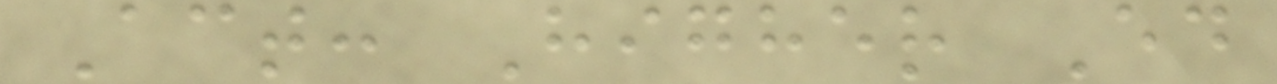Act: Higher Ed
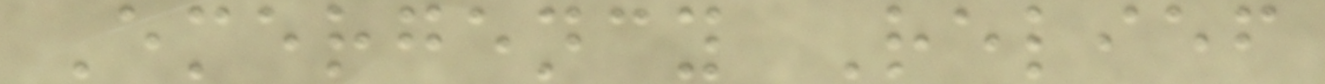Emergency Relief
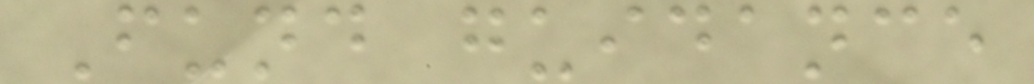Fund guidance
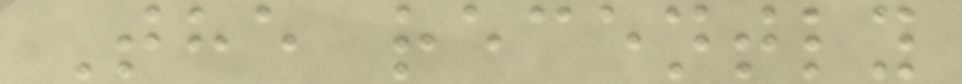The recently
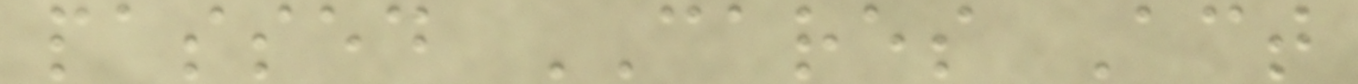passed CARES Act
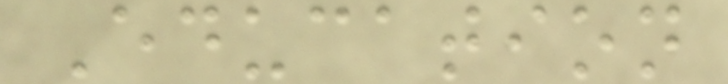Education
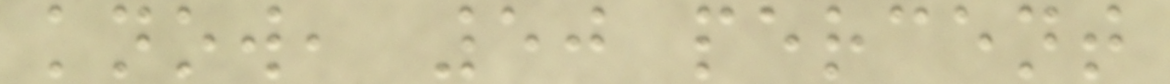know, 50 percent
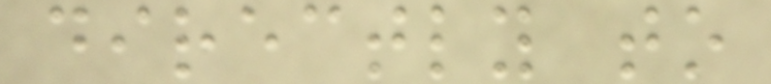directly to
